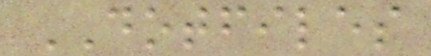DOTFILES
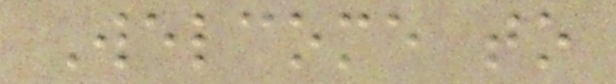Welcome to
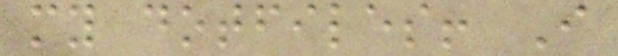my dotfiles! I
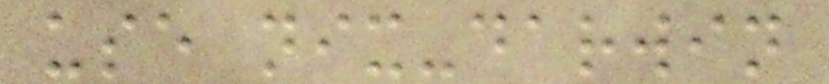use nix-darwin
